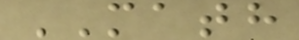MATH
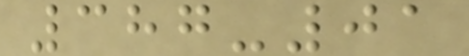387-01
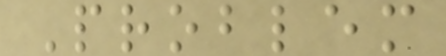Problem
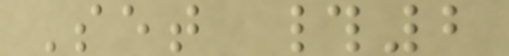Set #2
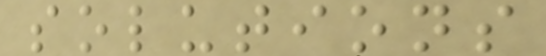solutions
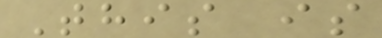This is
